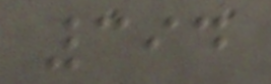394
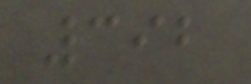392
